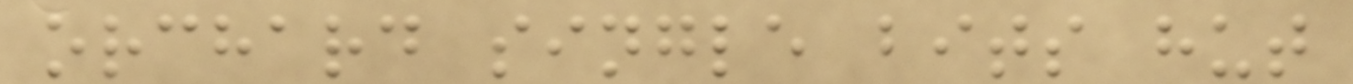orchard single bits hut
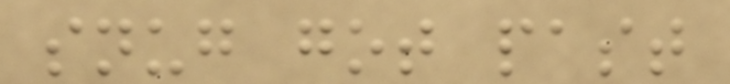snug got past
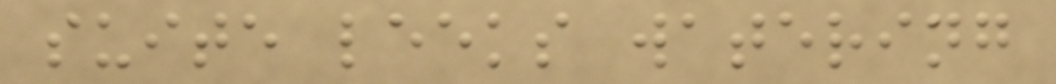suite leeks watering
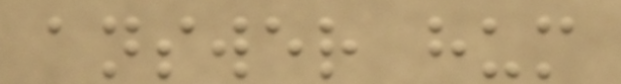answer hum
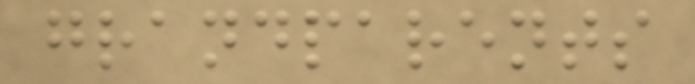grandparents
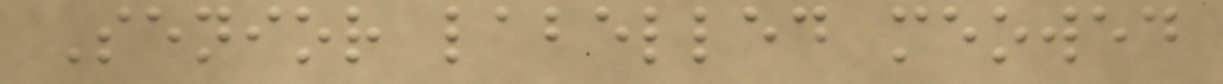Senior labelled meowed
